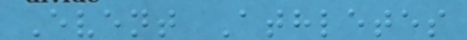Event Athletes
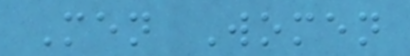Men Women
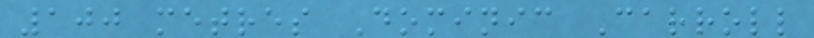100 metres Dominic Carroll
